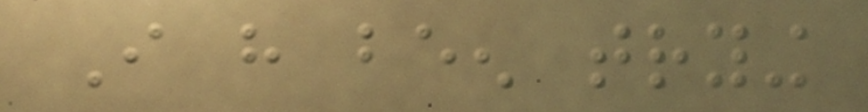I have been trying
